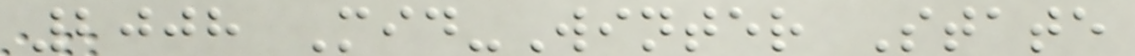2008 Mid-Winter State
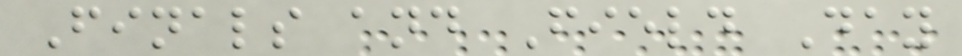Finals and Field Day
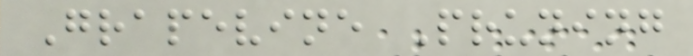Grapevine Pruning
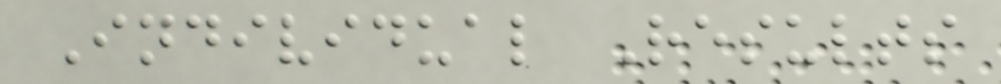Individual Results
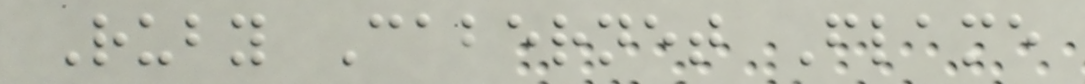Ruby Cabernet Flame
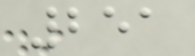251
